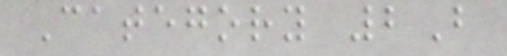Category 2B
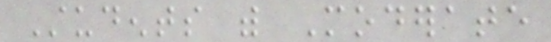Students with Moderate
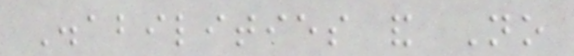Disabilities and No
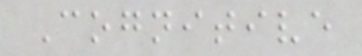Cognitive
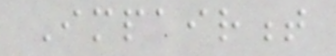Impairment
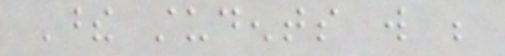These students will be
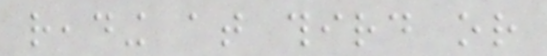reading at third or
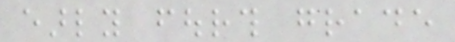early fourth grade
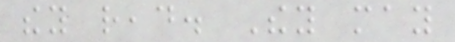they read. They may
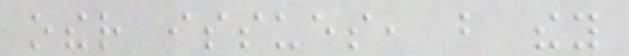other issues, but they
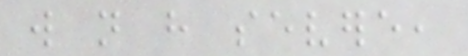will not have severe,
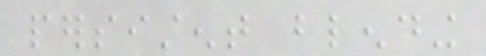persistent blending
